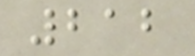212
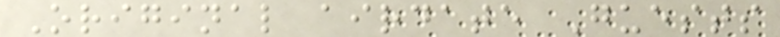Original airdate Guests
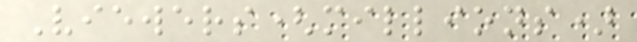Viewers(millions)
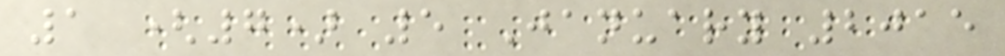1 (7) 5 January 2015
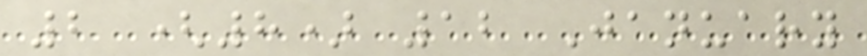2 (8) 12 January
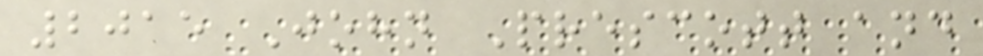2015 John Prescott and
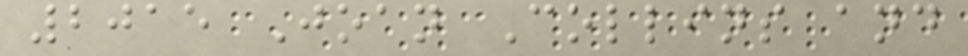2015 Joan Collins and
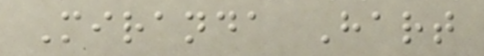Miranda Hart
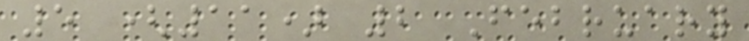5 (11) 2 February
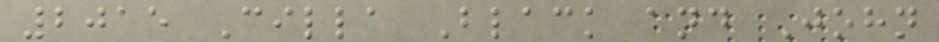2015 Cilla Black and John
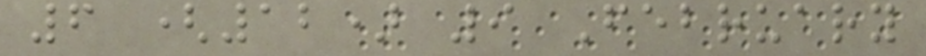6 (12) 9 February
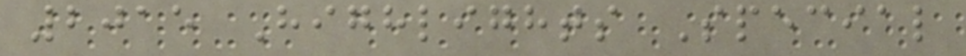2015 Highlights Special
